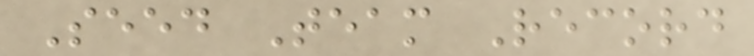Seed Team Record
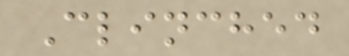Clinched
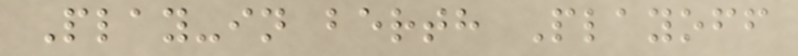Play-in berth Playoff
